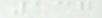137
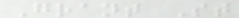Grant St
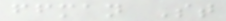ffman St
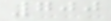700
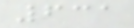631
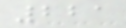221
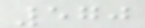570
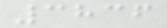3836
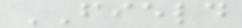FIELD
